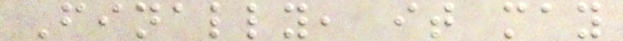Finally, it may
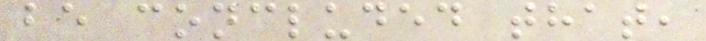be concluded that,
